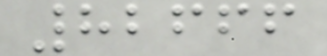82666
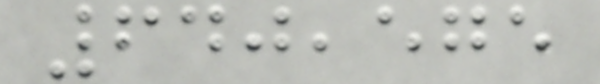640,575
